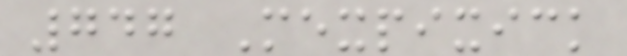747 Mexpixick
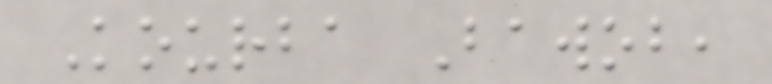Kourba Bawob,
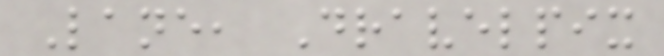Lane, Dravelpix
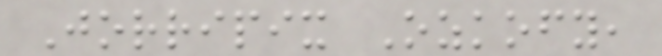Jorripix Ozkofy,
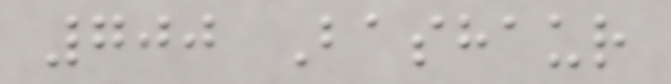700 Bashaur
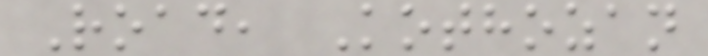Road, Kothozan
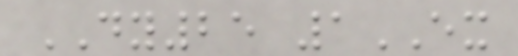DY25 1EX
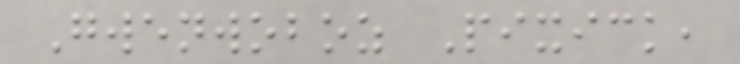Gwenwoboz Pixick,
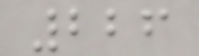226
